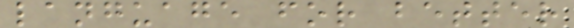language for better
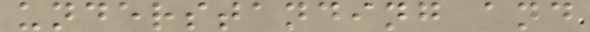understanding and
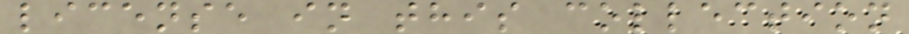license in this collection
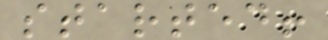started!
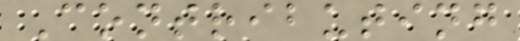Contributing
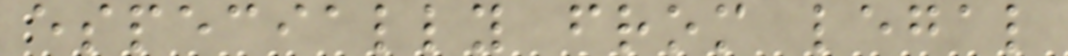especially from legal
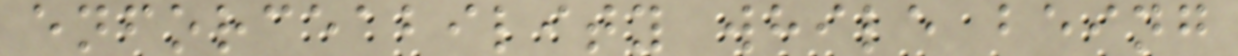enforceability while being
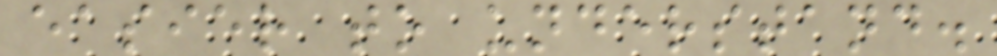easier to understand.
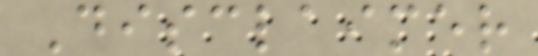Disclaimer
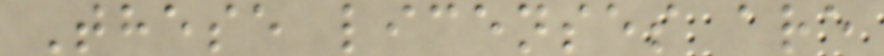These licenses are
